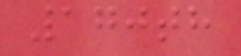170th
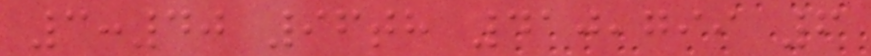3:40 96th 410,799 6
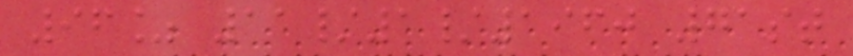96% 11/1/1960 71st
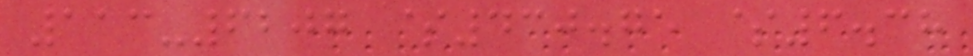113-6207 $430.75 $6.38
